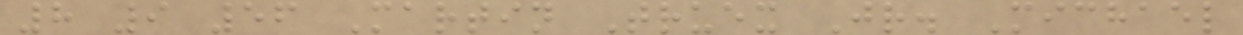8 9 56 Martin Truex Jr. Michael
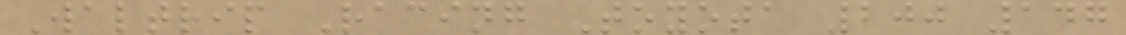Waltrip Racing Toyota 200 147
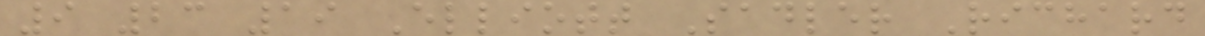9 23 19 Elliott Sadler Richard
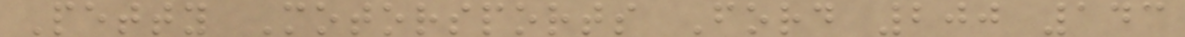Petty Motorsports Ford 200 143
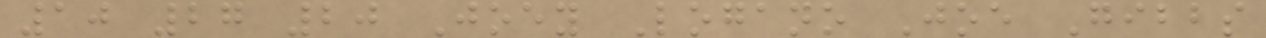10 27 20 Joey Logano Joe Gibbs
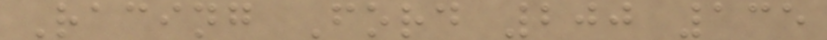Racing Ford 200 135
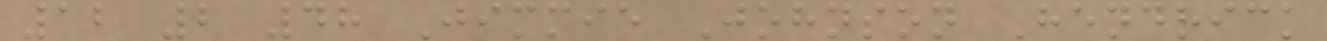12 2 48 Jimmie Johnson Hendrick
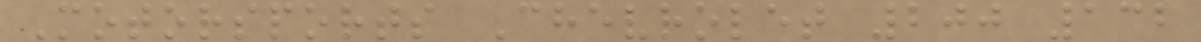Motorsports Chevrolet 200 132
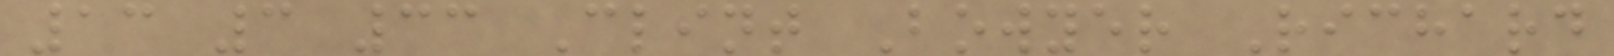13 3 33 Clint Bowyer Richard
